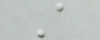A
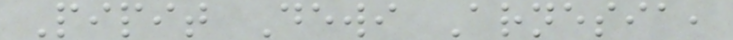Pipit Dewi Arnesia,
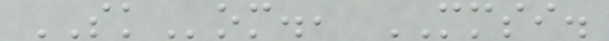SKom., MMSI.
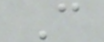C
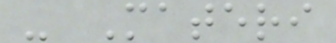- Materi
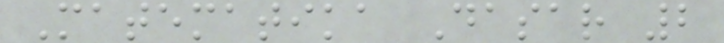Matematika Dasar 2
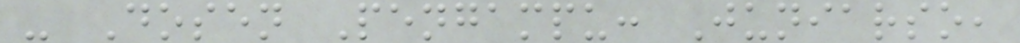- Dosen Pengampu: Juniarso,
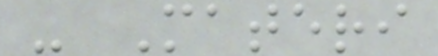- Materi
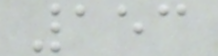153
